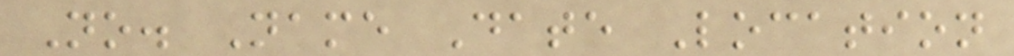No. Name Date Location
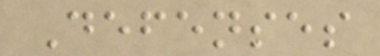Defenses
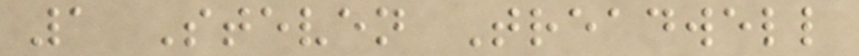1 Steven Treadwell
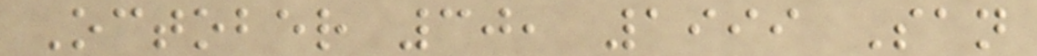October 30, 1999 San
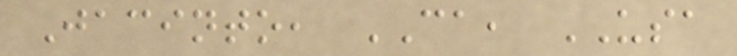Jacinto, CA, USA
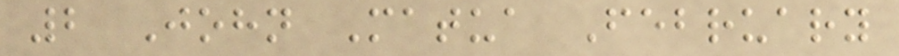2 John Matua February
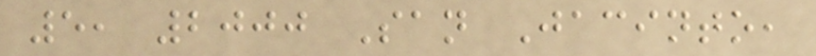5, 2000 San Jacinto,
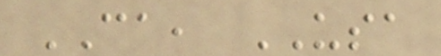CA, USA
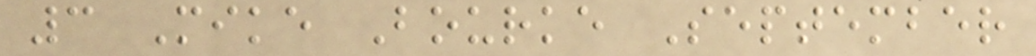3 Mike Bourke September
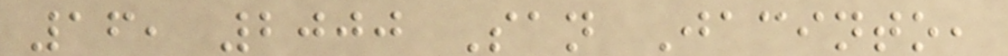16, 2000 San Jacinto,
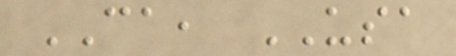CA, USA
